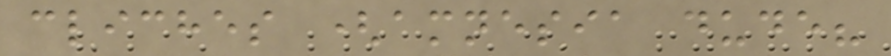cliches (amnesia dude?
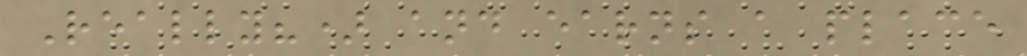Really?) and earns a place
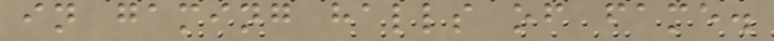in gaming halls of fame.
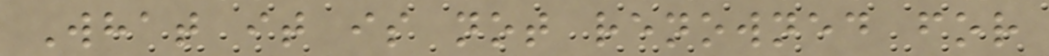What it is not renowned for
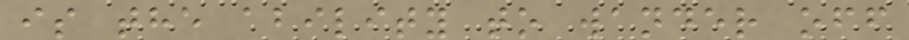is the ability to wander off
